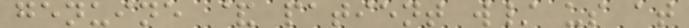genuine & patient w/ us at
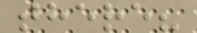there?
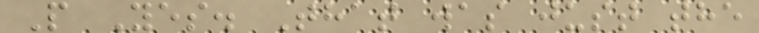P Yes. That was just the
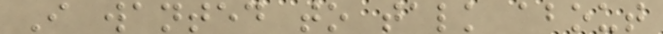I wanted to talk about
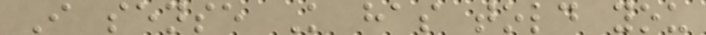I sense K has told you
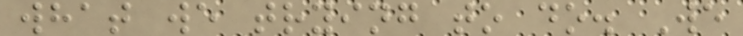what we trying to do. We
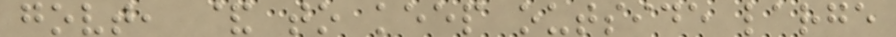govt, & to keep outside large
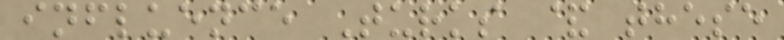influence Turks & these
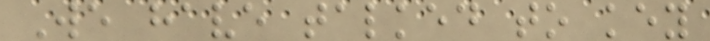We have talked to key
